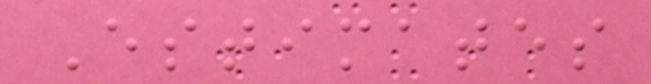Estimates
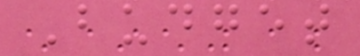Budget
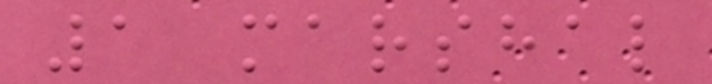1 marshal
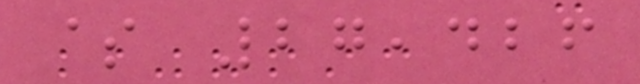$ 27,426
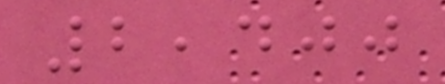2,400
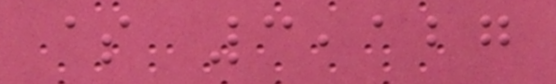$ 3,127
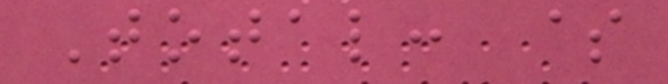Total: $
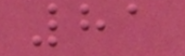81
